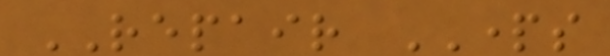REPAIR PARTS
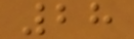28
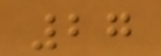27
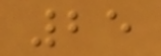25
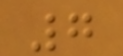7
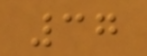37
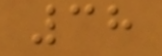38
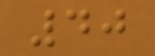40
